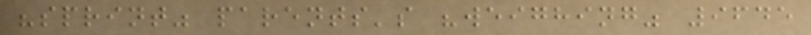"sprint" parents's "weighing" 9645
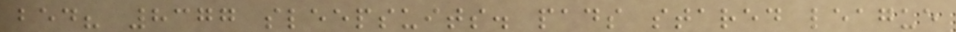bed? 8377 sleepsuits. pads stared league
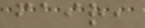fair,
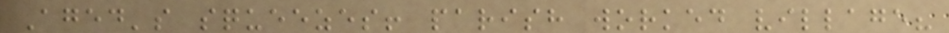Aged's squeezes! parish worked village?
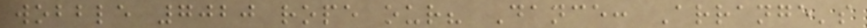wobble 7020 rope our? Dance: Arrange's
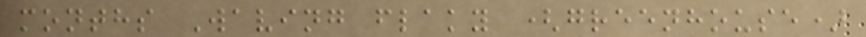months Waving flaky (greenhouse)
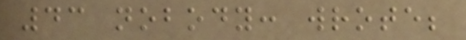43 nobody: wrote;
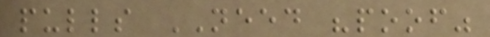pulls NEED "poof"
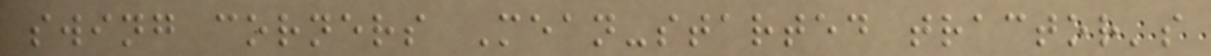swing corners Mean-started tractor's
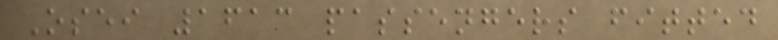Osei 1613 passengers fitted
